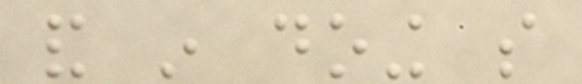and in doing so
